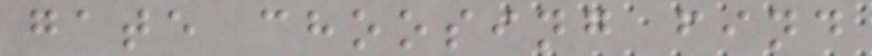gate choosing find
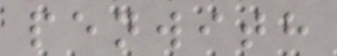penwith
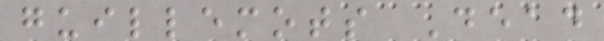guillemots Dead
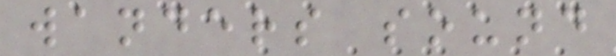wanders sound
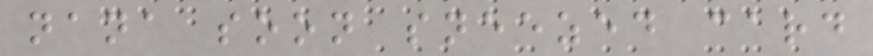nana soon sneezed card
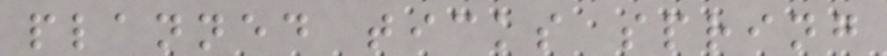planned ticks spring
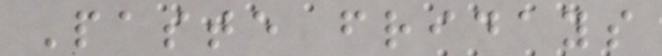Paste fridays
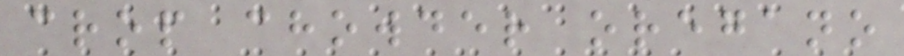crop chowder oregano
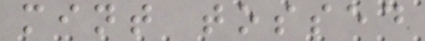mint tossed
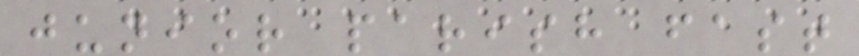junior parish fast
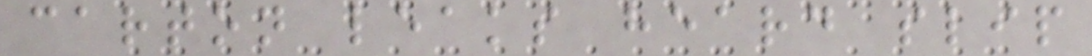carton leaks heard slip
